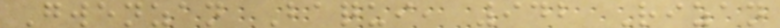Gwenzan Baqui, 942 Rizan
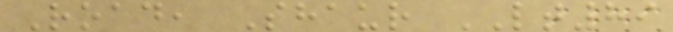Road, Shaur LT89
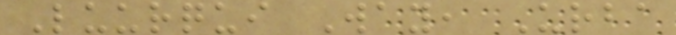Luurqui Way, Urba
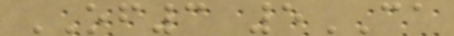OF3 5CA
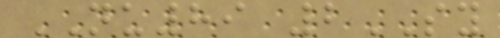NU89 2SY
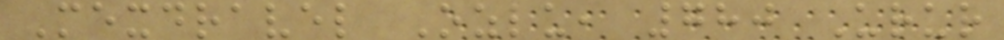Mexdravel Ozlu, 780 Urur
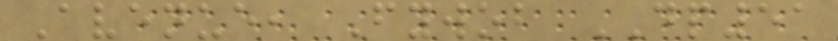Avenue, Fywob DP51
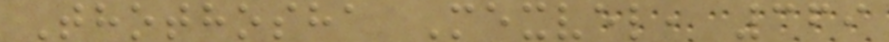Thothosha Mexvel, 369
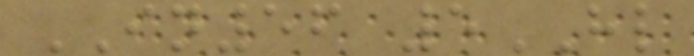IN56 5HL
